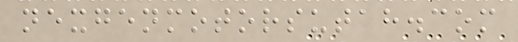nexgenmotorsutah.com
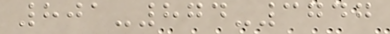801-874-3747
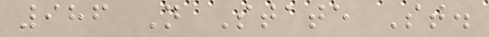986 N State St.
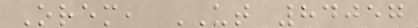Orem, UT 84057
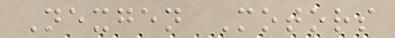Nexgen Motors
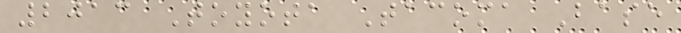2013 Toyota Tacoma Base
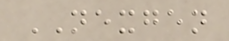NEXGEN
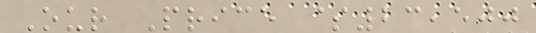Our Price $23,500
